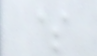$
